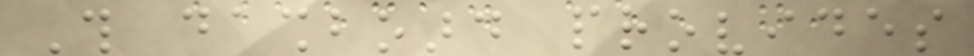This dashboard provides
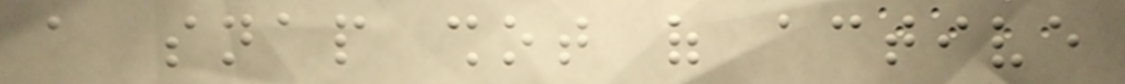a snap shot of active
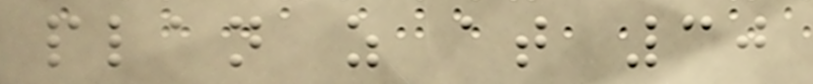plan as at 30
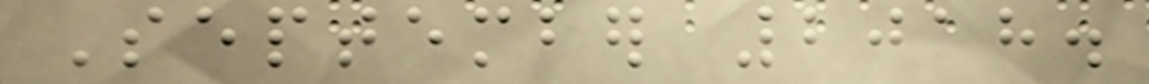September 2018.
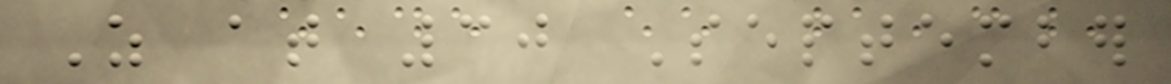As at 30 September
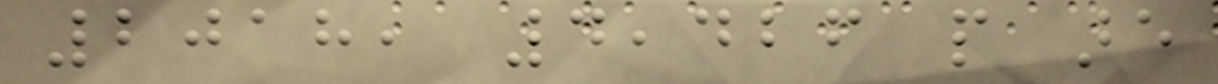2018, 4,426 people are
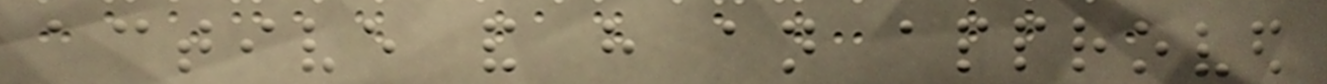active and have an approved
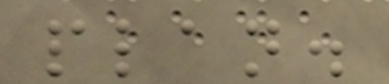plan.
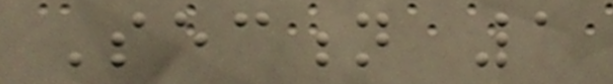Section 1
